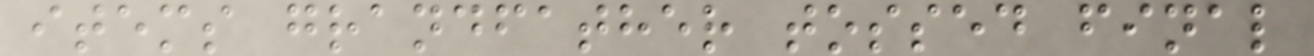items grandfather tossed final
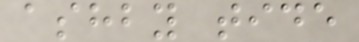ashby tide
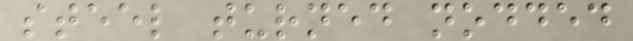steel turned nodded
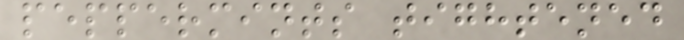peppermints tightened
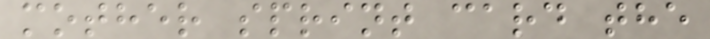mother sprint card the
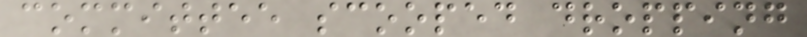committee scooped dropping
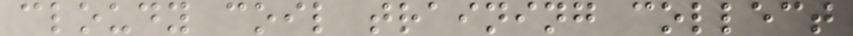cloudy coil training collect
